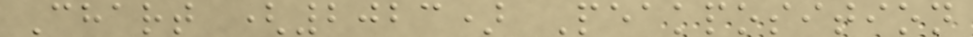Chart (2023) Peakposition
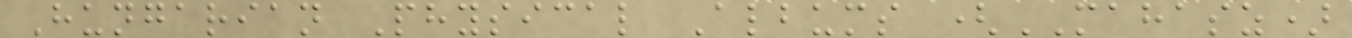Hungarian Physical Albums (MAHASZ)
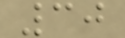30
